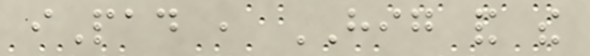iPad , HIG and the
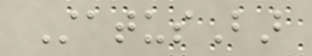StatusBar
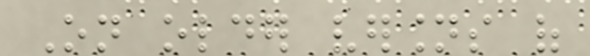On older versions of
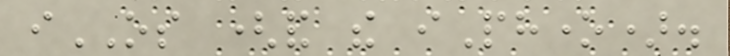iOS (and the iPhone).
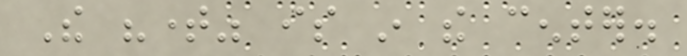The "time" is in the center.
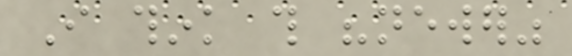I think this "newer"
